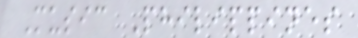Music Philippines
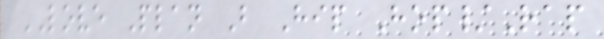LOVE Plan B Hip Hop/Rap
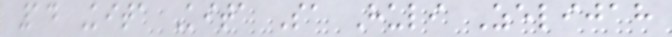14 Kita Kita Sa Huli Zelijah
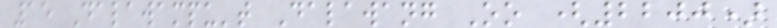15 Dalawampu't Dalawang Oo (2200)
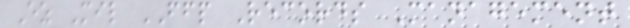Ez Mil FFP Records Management
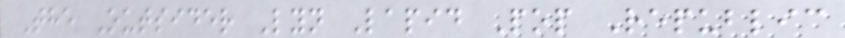The Outsider Lyn Lapid Pop Republic
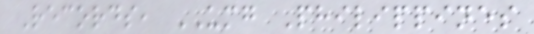Records, UMG Philippines
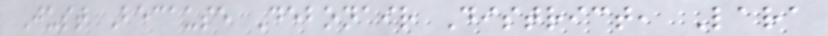Just Because Debonair District, Lara
